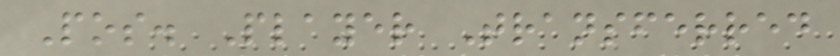Pos. Player Transferred
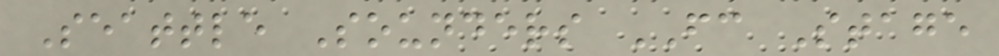Seattle Sounders FC Stage
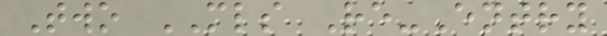Two MLS Re-Entry
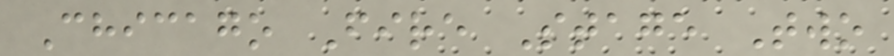Chicago Fire Stage Two
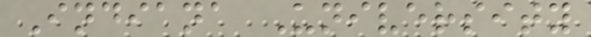Indiana University
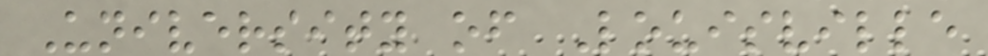University of Louisville
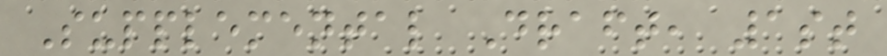Supplemental Draft, 1st
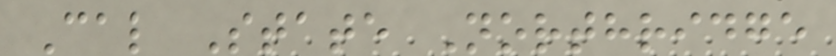Cal State Northridge
